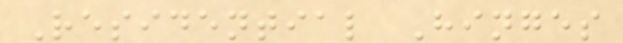Residential Hinges
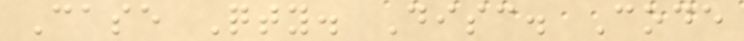Case Qty. Disc. Code
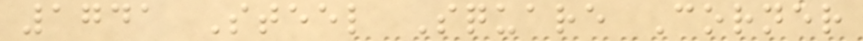1741 Steel Square Corner
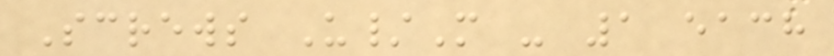Screws U/M - 1 each
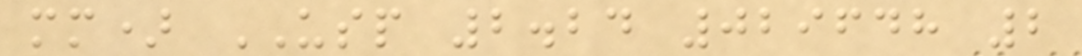mm) USP 2.24 029648 2
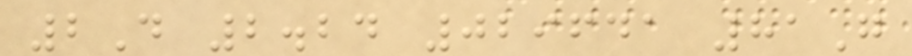2D 2.24 029641 81G
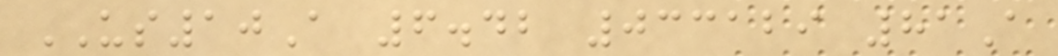US10A 6.42 033129 81A
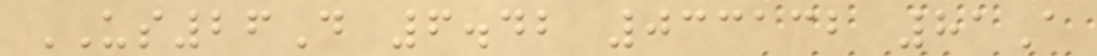US26D 6.42 033132 81A
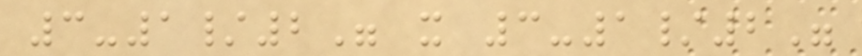3-1/2" x 3-1/2"
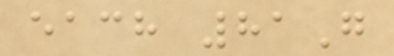each 81G
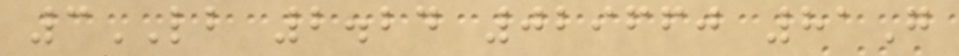3LB 2.24 029660 81G
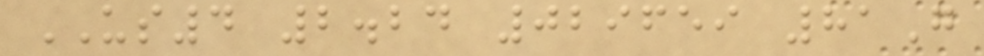US4 2.24 029659 81G
